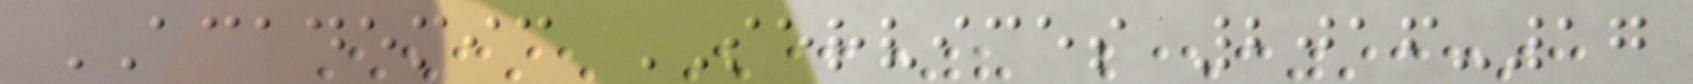ACADEMIC SERVICES 2016-17
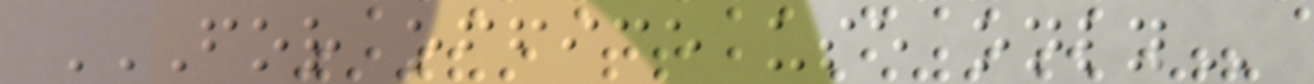FOR OFFICE USE ONLY
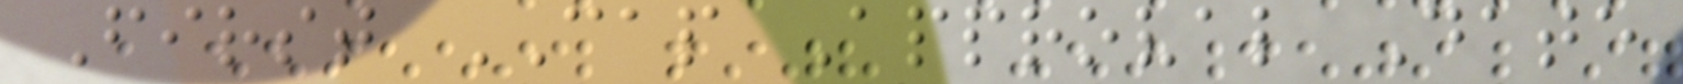First CAP Approval Date
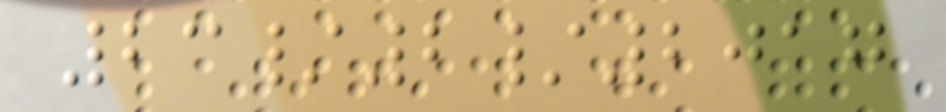23/2/2017
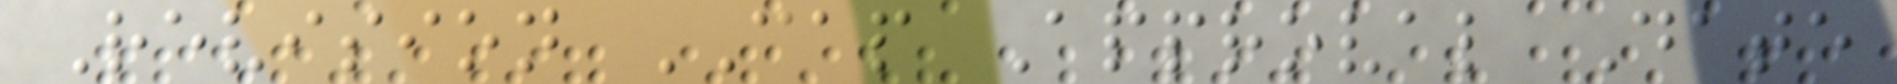Revision CAP Approval Date
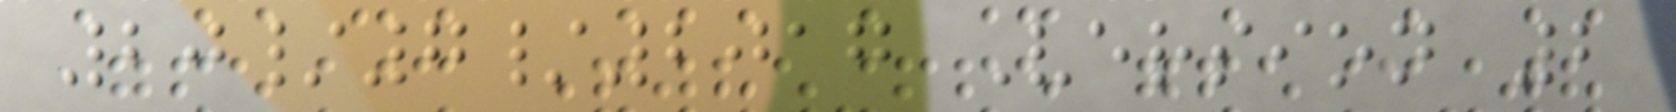20/7/2017 Version 2
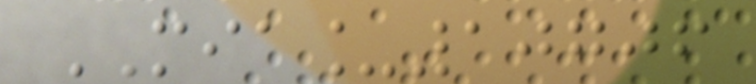MIA_10706
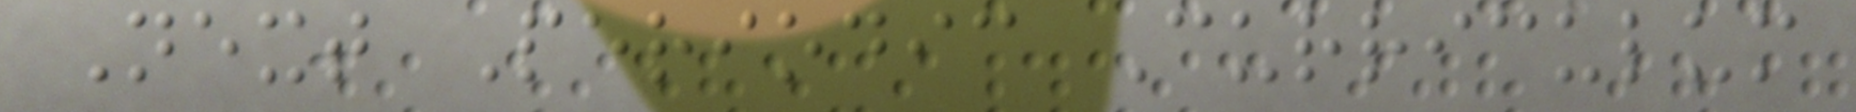Next Periodic Curriculum
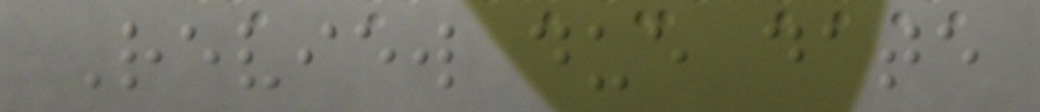Review due date
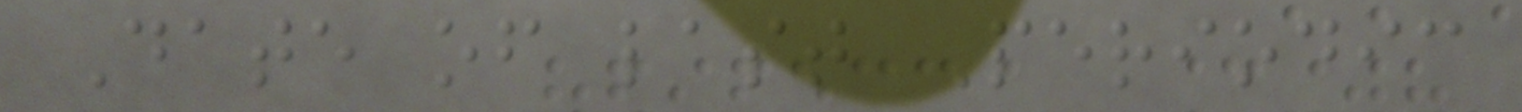Date of last Periodic
